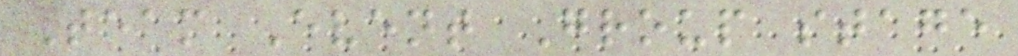Team Event Group stage
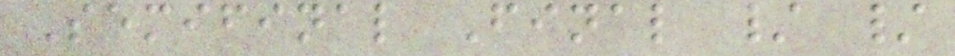Semifinal Final / /
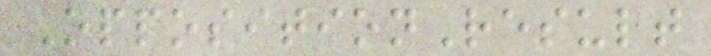OppositionResult
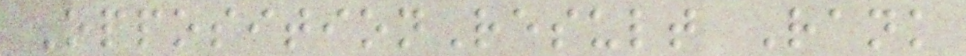OppositionResult Rank
